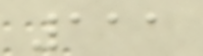111
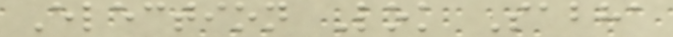Election Lok Sabha
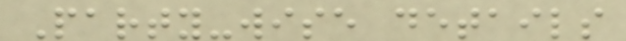Party-wise details
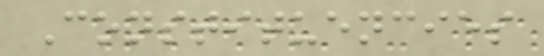Constituencies
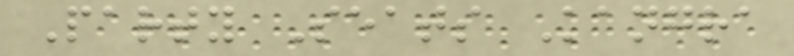Party Seats Kangra
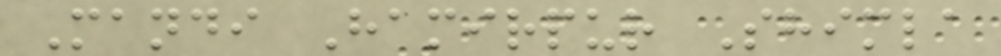Mandi Hamirpur Shimla
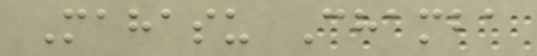Mahasu Chamba
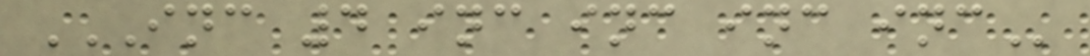INC 4 INC INC INC INC
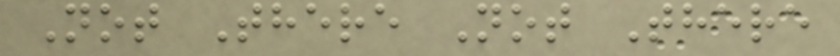Not There Not There
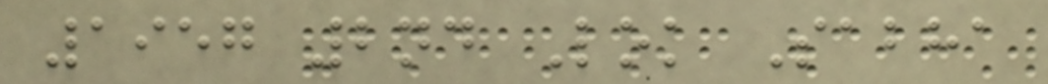1957 2nd Lok Sabha
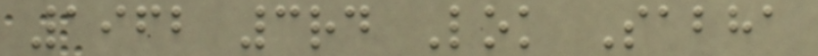1962 3rd Lok Sabha
